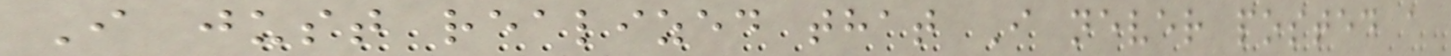I just realized that I never posted a
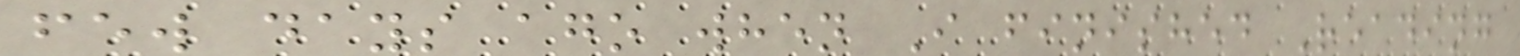few days ago when I finished Reading
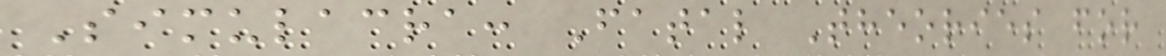Simulacra: Fatal Theories for
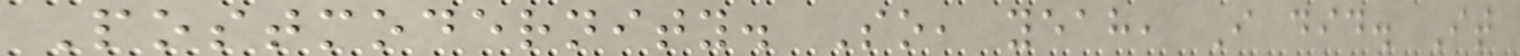Postmodernity. So, yeah, I did. It
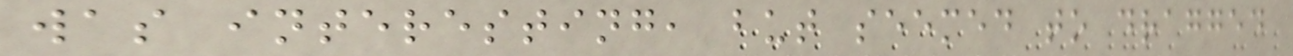was interesting, but seemed to dragged
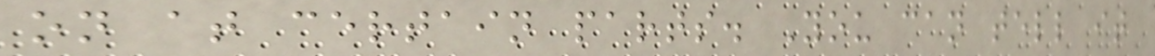on at certain parts. You can tell it
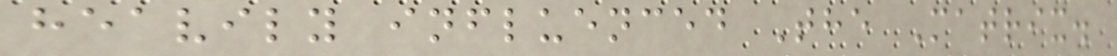heavily influenced The Matrix.
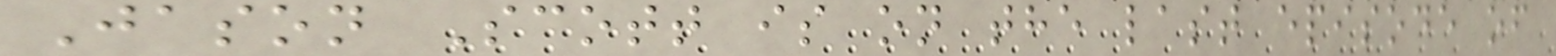Jason Scott is on the last episode of
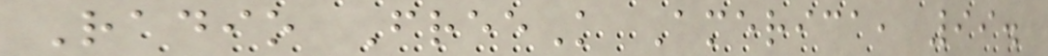Radio FreeK America, 99.
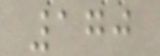170
